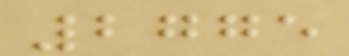2775
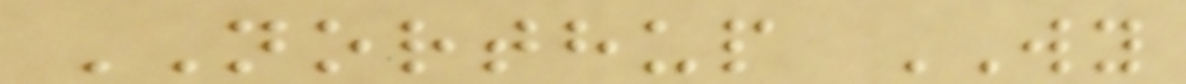NORTHUP WY
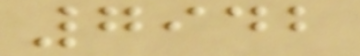7942
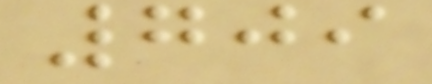709
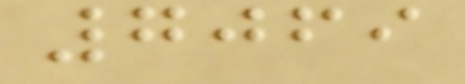7069
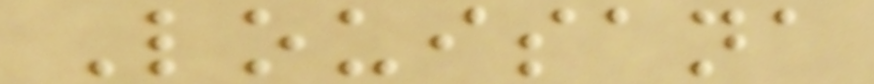Louisana
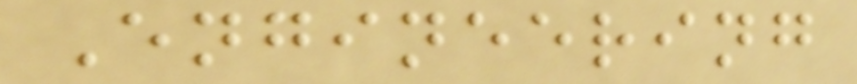Engineering
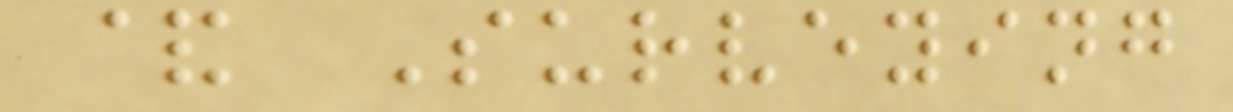& Surveying
